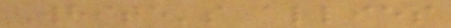White's allies
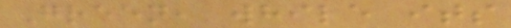Green, while its
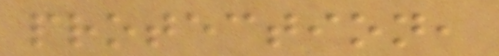protection,
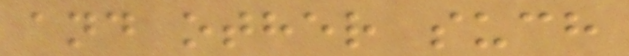and other such
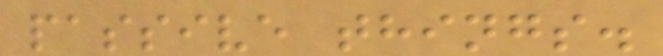passive things.
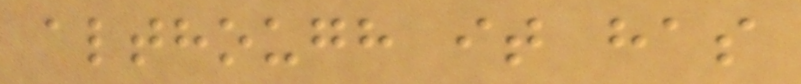although it has
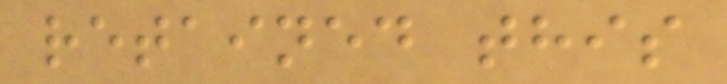retained this
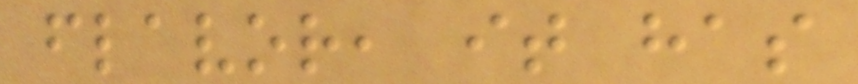flavor, it has
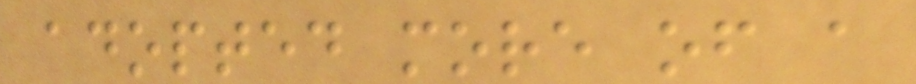adopted more of a
